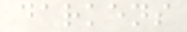darkens
